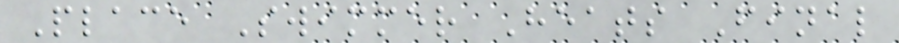Place Swimmer Heats Final
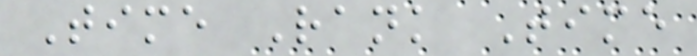Time Rank Time
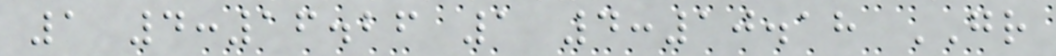1 4:16.26 1 4:10.18 GR
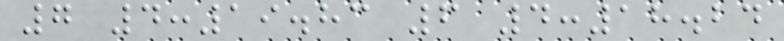7 4:19.83 6 4:18.24
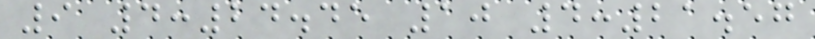9 4:24.45 10 4:21.57
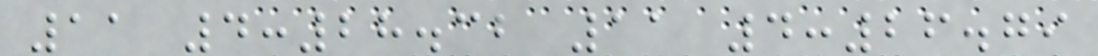11 4:28.32 11 4:26.79
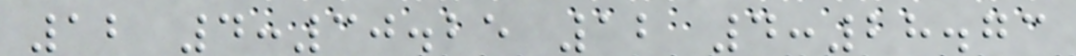12 4:30.25 12 4:28.73
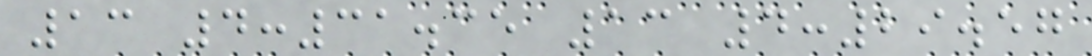13 4:31.35 13 4:29.57
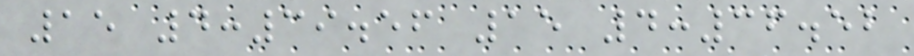15 4:39.56 15 4:36.52
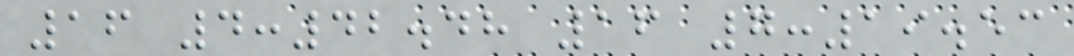16 4:42.48 16 7:19.53
